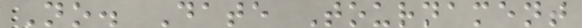No. Date Tournament
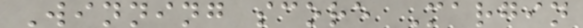Winning score Margin
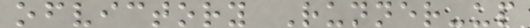ofvictory Runner-up
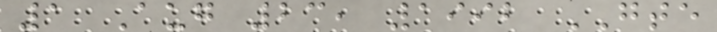1 Aug 23, 1992 GTE
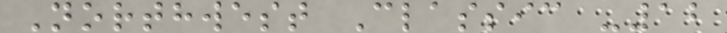Northwest Classic -12
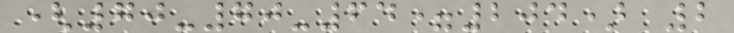(70-70-64=204) 2
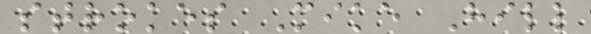strokes Mike Hill
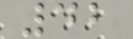42
